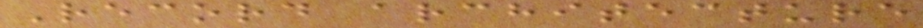Record architecture
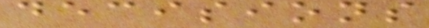decisions
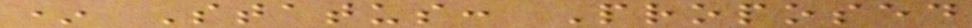* Status: Proposed
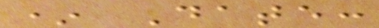* Date:
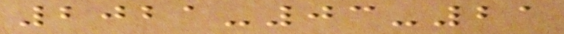2021-03-21
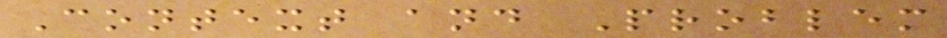Context and Problem
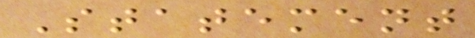Statement
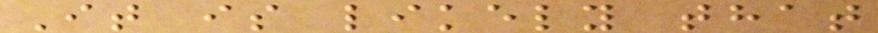It is likely that
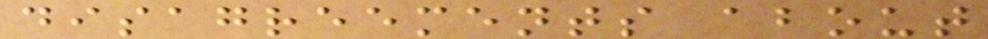disagreements about
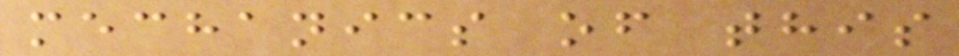mechanics of this
